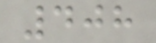408
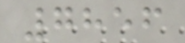7856
